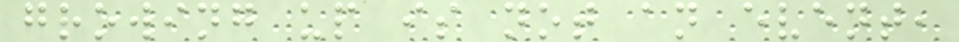growing up is not an event,
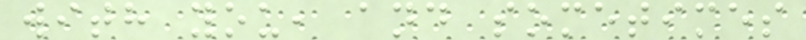with you, and sometimes
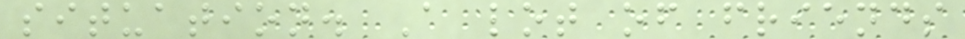situation. A lot of friends
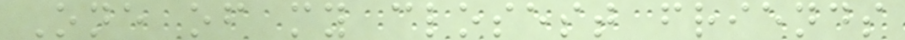One of my closest friends
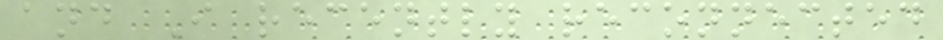and I recently reconnected
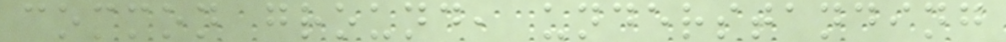common ground, understanding
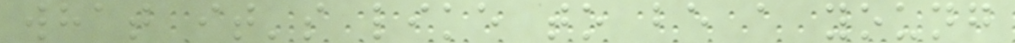what it's like to be a young
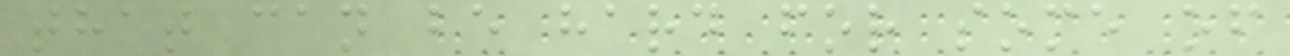that can be hard for some of
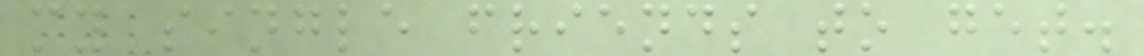my single friends to get.
